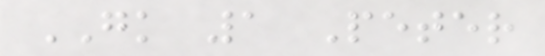GK 1 Peter
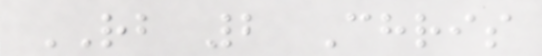RB 2 Chris
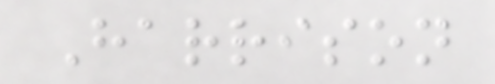Harrison
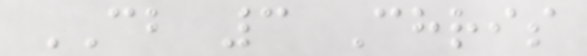CB 3 Chris
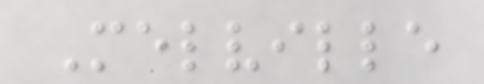Melville
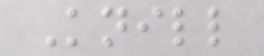Knill
